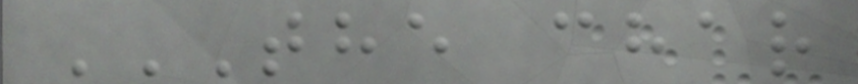THE CHAR
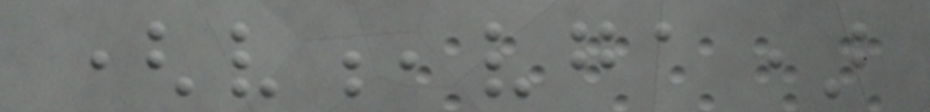(v,vga)
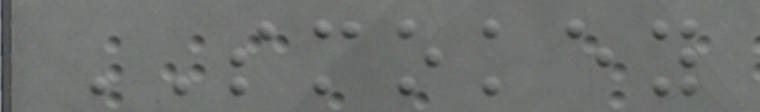SMOKEY
